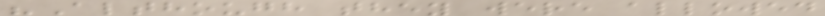"Although they were allowed
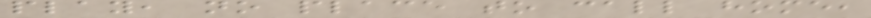play, no place to call home,
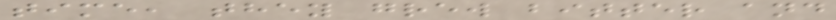time, they grew bitter and
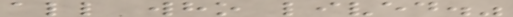all who lived."
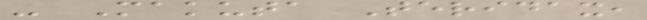- Makuta Teridax,
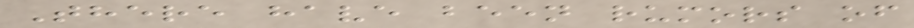There have been rumors of
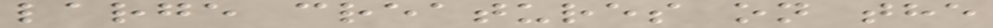large creatures on the
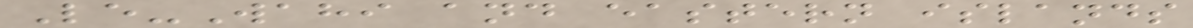Le-Wahi and eastern islands
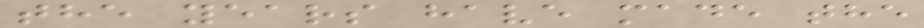the years have made the
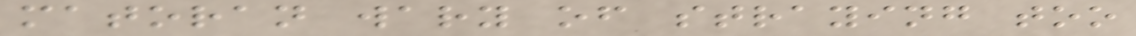matoran wary of straying too
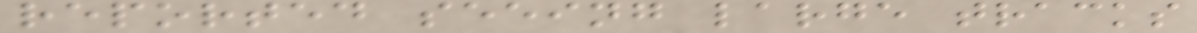reported seeing large tracks
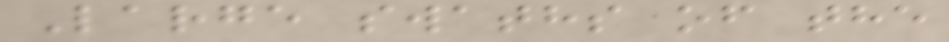Large swaths of the
